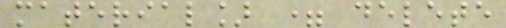material] = delete
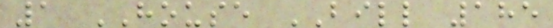1 HOUSE BILL 185
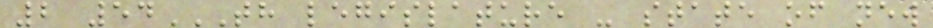2 54TH LEGISLATURE - STATE OF NEW
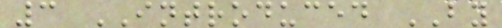3 INTRODUCED BY
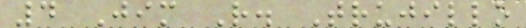4 Jim R. Trujillo
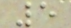5
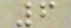6
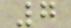7
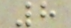8
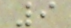9
